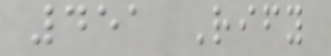451 Rify
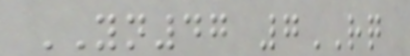YN47 7RQ
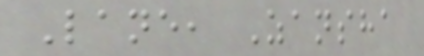Lane, Zansha
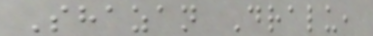Shazan Dralu,
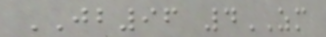JB96 4ZM
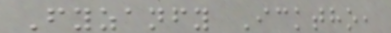Fyzanfy Icktho,
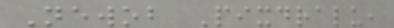Newob Pixdralu,
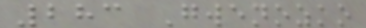283 Gwenozko
